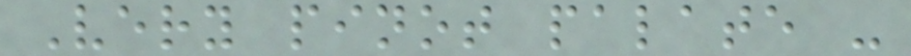Very pinot palate -
